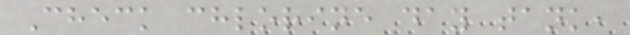Check chlorine day tank,
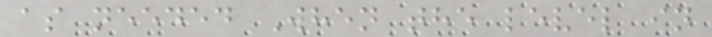as needed When the level in
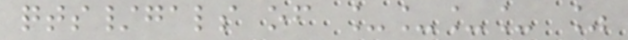qts/gals of ____ %
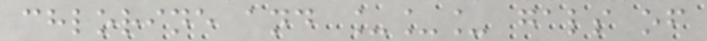chlorine and ___ gals of
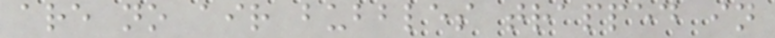are no air bubbles trapped in
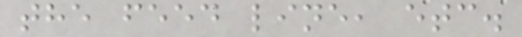the feed line, etc.
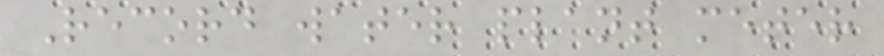Record water plant meter
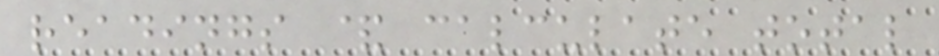readings & calculate total
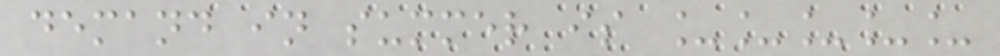demand in summer is _____
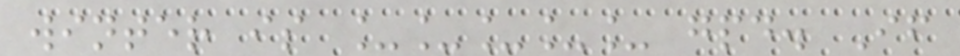winter is _____ gpd. If
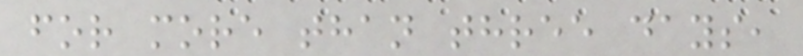for more than three days,
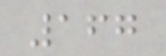167
